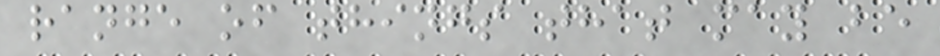range of things that may be
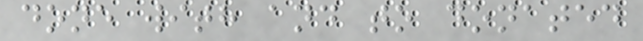done with and to donated
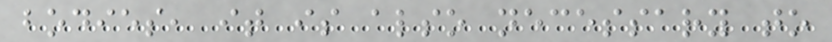bodies, it is also necessary to
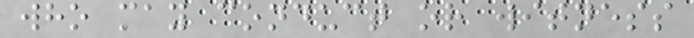who may conduct or witness
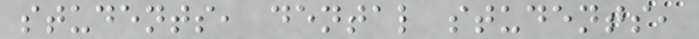students, dental students,
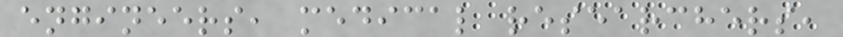engineers, medical researchers,
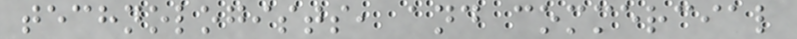technologists, and commercial
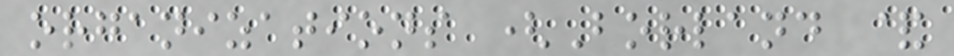organizations (Borland &
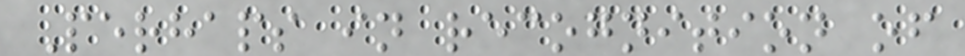Perhaps in recognition of
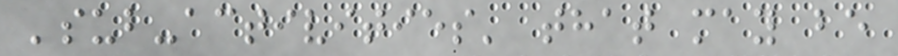'sub-activities' that may be
